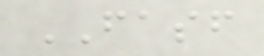FASF
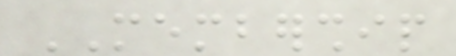MEMBERSHIP
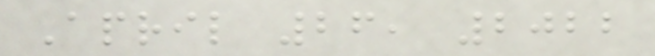April 26, 2022
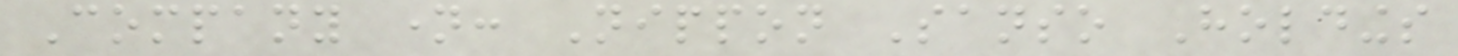Company name: Nippon Sanso Holdings
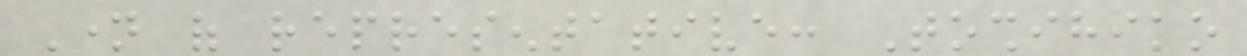Name of representative: Toshihiko
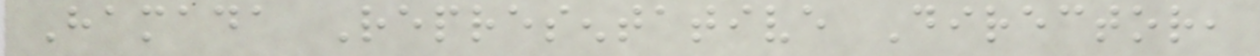Hamada Representative Director,
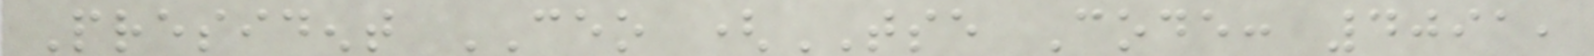President CEO (TSE Code: 4091,
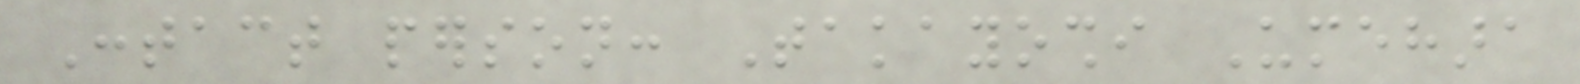Contact person: Takayoshi Umehara
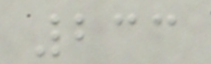233
